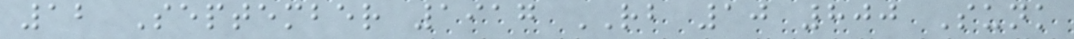12 September 1917 RB 10 800 Sunk
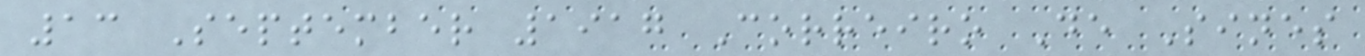13 September 1917 Correiro De Sines
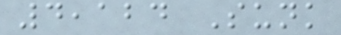4,124 Sunk
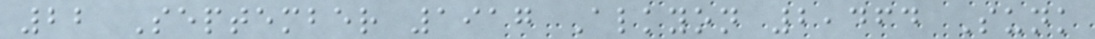22 September 1917 Alkyon 2,464 Sunk
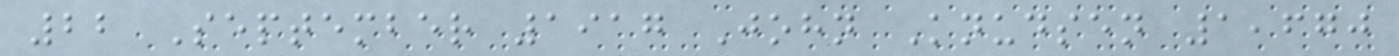22 September 1917 John Knudsen 1,670
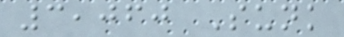3,060 Sunk
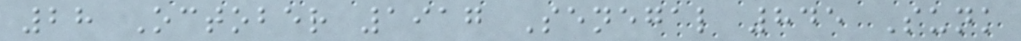28 October 1917 Senegal 845 Sunk
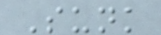Sunk
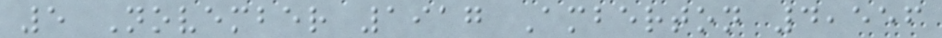5 November 1917 Amberton 4,556
